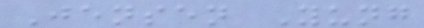Jensen Yung
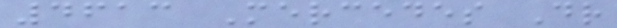4613 Mercedes Dr
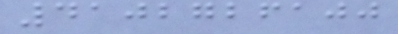4102726100
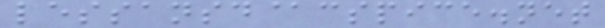lessansd@cspice.net
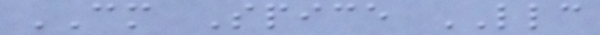CM Spice LLC
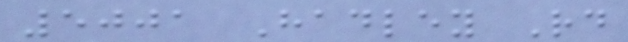5001 Hadley Rd
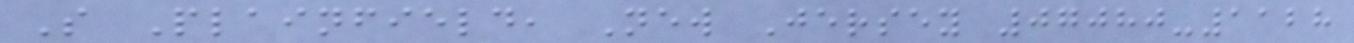S Plainfield, New Jersey 07080-1128
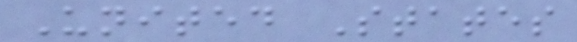United States
